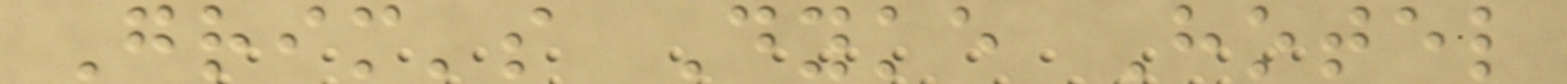Grim's Dyke Hotel
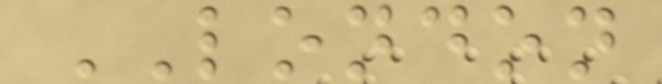LONDON
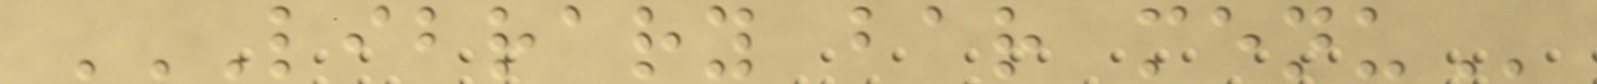LIBRARY BAR MENU
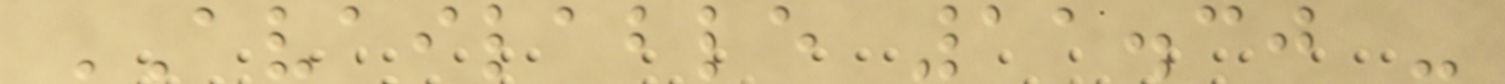AVAILABLE 11.30 -
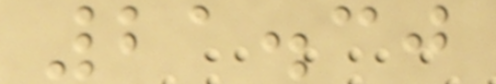21.30
